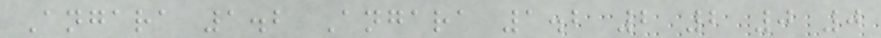Angara 1.2 Angara 1.2 2 2 0 0
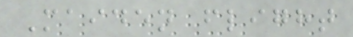Maiden flight
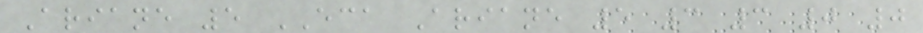Ariane 5 ECA Ariane 5 3 3 0 0
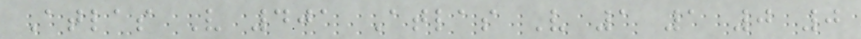Atlas V 401 Atlas V 1 1 0 0
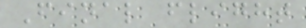Final flight
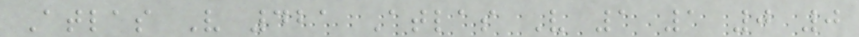Atlas V 421 Atlas V 1 1 0 0
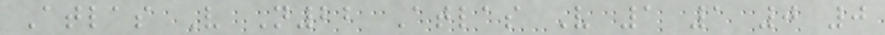Atlas V N22 Atlas V 1 1 0 0
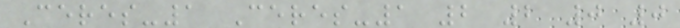Ceres-1 Ceres-1 2 2 0 0
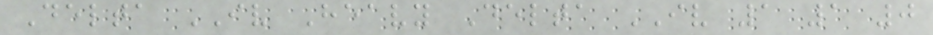Delta IV Heavy Delta IV 1 1 0
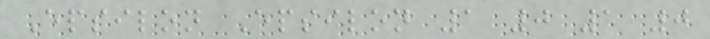Epsilon Epsilon 1 0 1 0
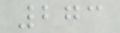273
